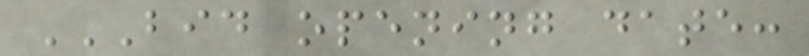BID OPENING DATE:
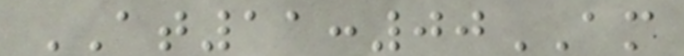AT11:00AM
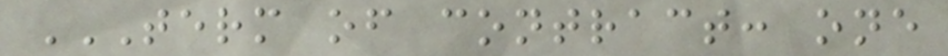TERM OF CONTRACT: ONE
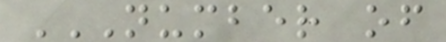NUMBER OF
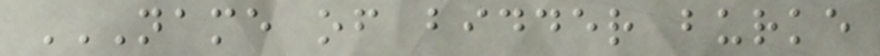NAME OF BIDDER BURKE
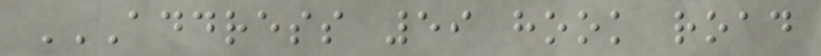ADDRESS 59 HOOK ROAD
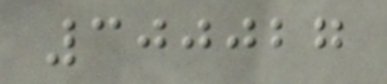300027
